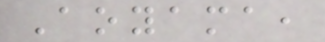Aoyama,
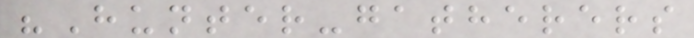"Hunter-gatherers
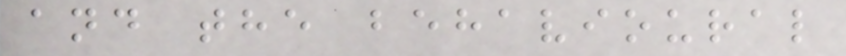and the behavioural
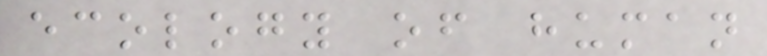ecology of human
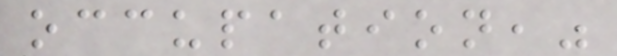occupation,"
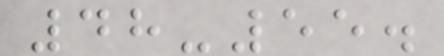48-55.
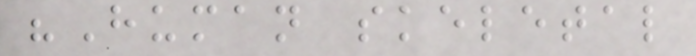"Human skeletal
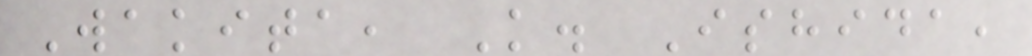Wakita, K. Ishida,
